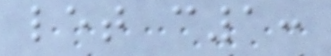let c1:
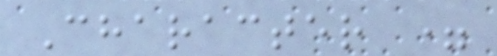Character =
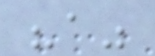"a"
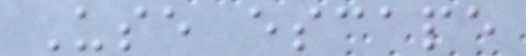Use escape
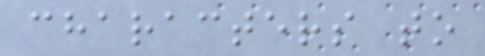characters to
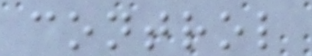control
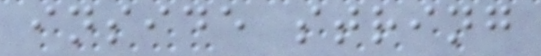inside string
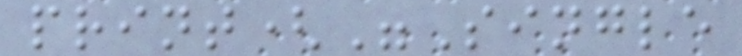print("Single
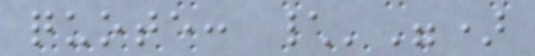quote: \'")
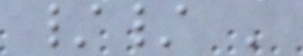// '
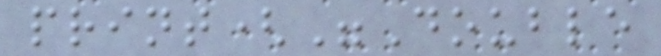print("Double
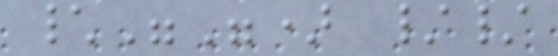\"") //
